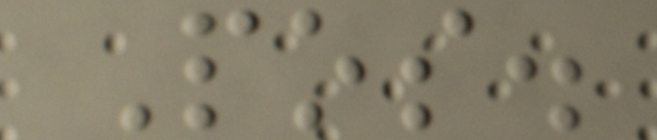Pos.
